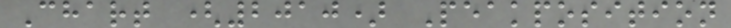Chart (2010) Peakposition
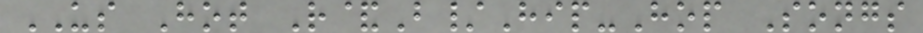US Hot R&B/Hip-Hop Songs
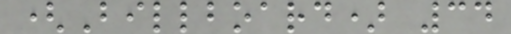(Billboard) 34
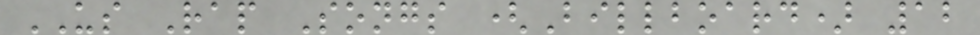US Rap Songs (Billboard) 12
